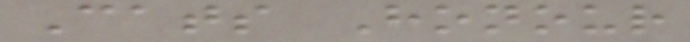Cats Honour
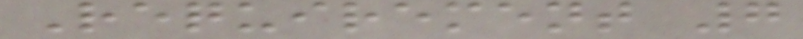Requirement 7
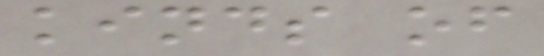kinds of
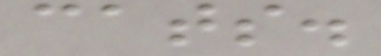cats.
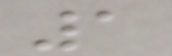1
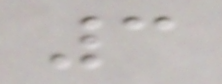3
